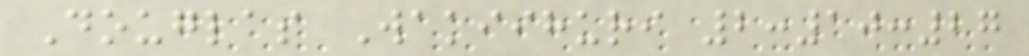Douglas Wakiihuri 2:10:27
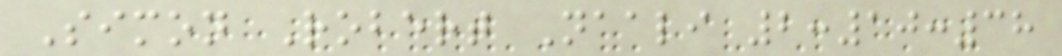Simon Robert Naali 2:10:38
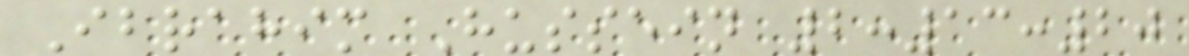Ibrahim Hussein 2:13:20
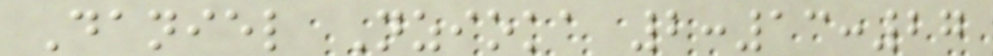Daniel Nzioka 2:13:27
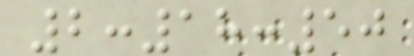2:18:50
